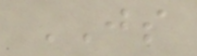JS
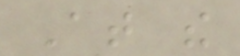At the
